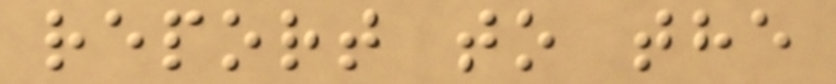report to the
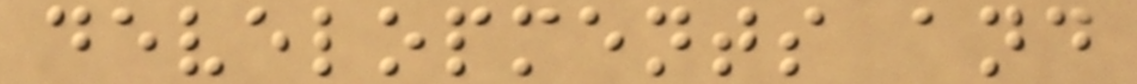developments and
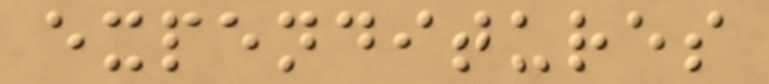expenditures
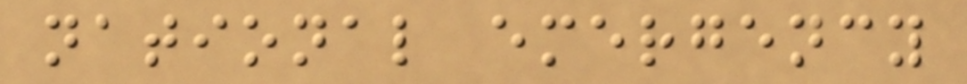national emergency
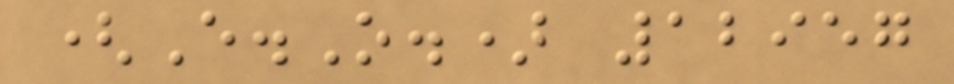(E.O.) 12957
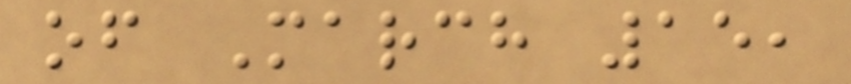of March 15,
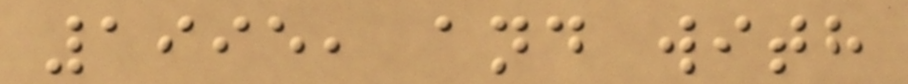1995, and with
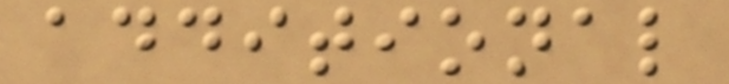additional
